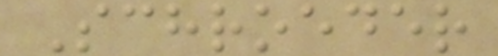Schroeder
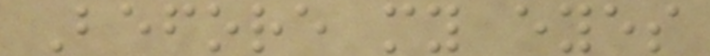Before my eyes
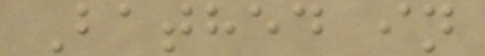Bathed in
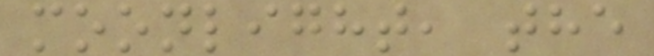moonlight, the
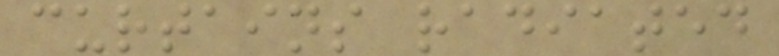curtains radiated
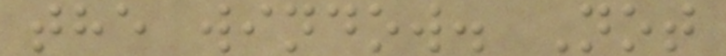the window. Not
